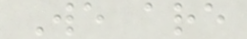We are
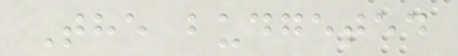The budgeted
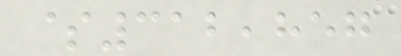$312,857
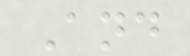And
